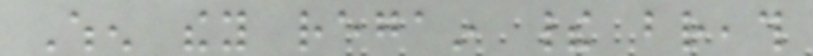When they regain their breath
